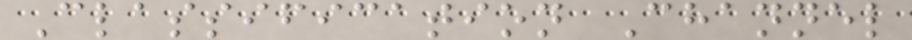Classification Channel
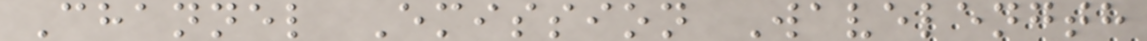Channel Emission Wavelength
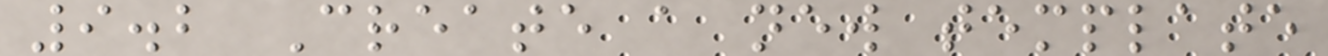9.2 Create a new template
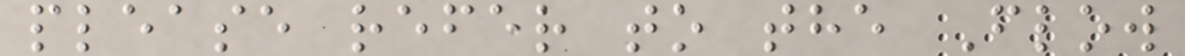please refer to the Flow
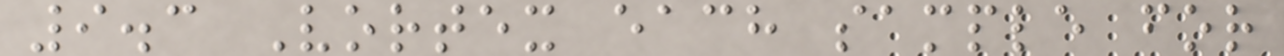9.3 Vortex each sample for
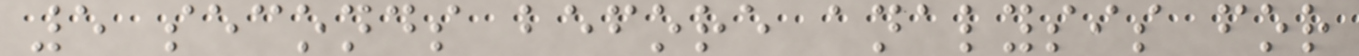5 seconds before analysis for
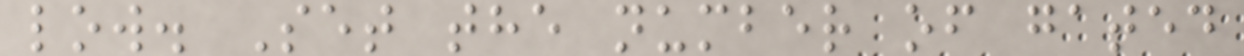low. Set the number of gated
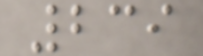239
